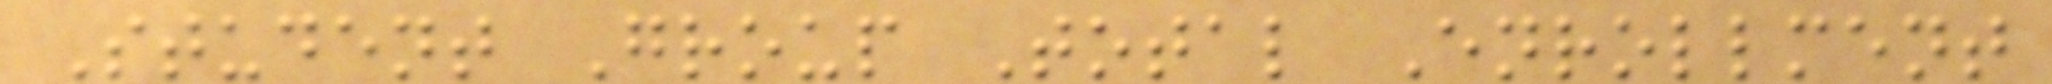Student Group Total Enrollment
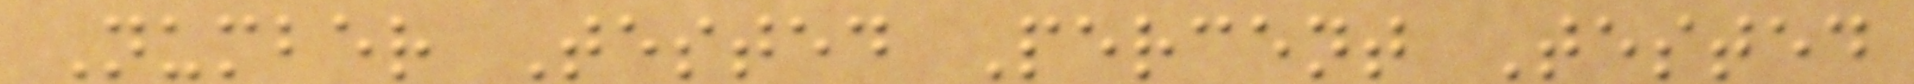Number Tested Percent Tested
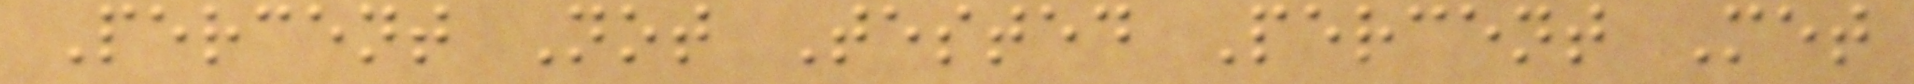Percent Not Tested Percent Met
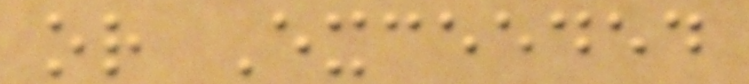or Exceeded
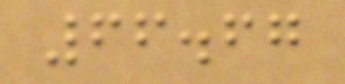66.67
